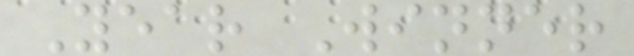Year Winner
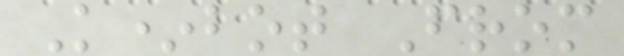K*bot From
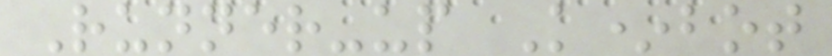Runner-up K*bot
